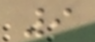9
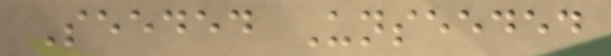Seeded Unseeded
